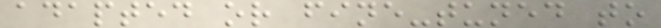adapted or fine-tuned to
